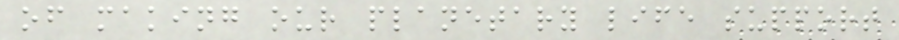of making our planetary life support
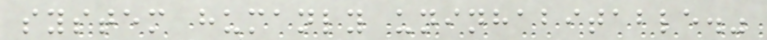system humanly uninhabitable."
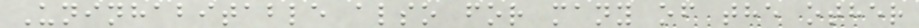Uninhabitable also for many of the other
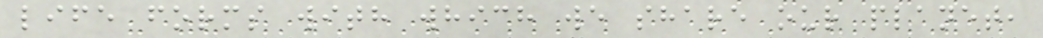life forms with which we share our planet,
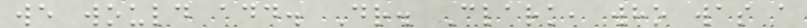we would add. Dr. Clark, who was a
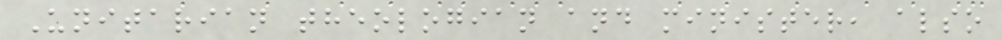Unitarian theologian and minister, also
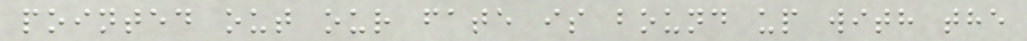pointed out our fate is bound up with the
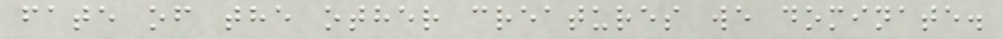fate of the other creatures we dominate.
